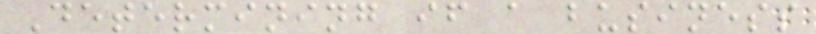Determining if a business
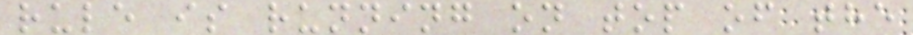rule is running on top of the
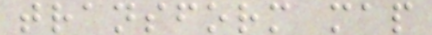transform map
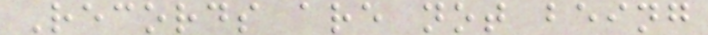Records are not being
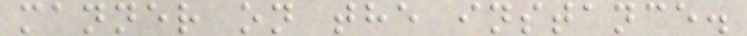manner on the instance.
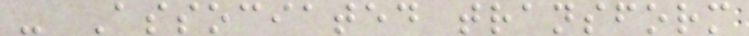- Associated transform
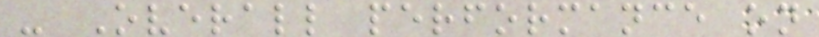- Overall performance on
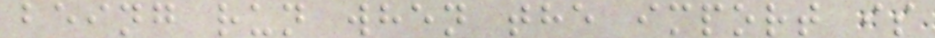being run when the import is
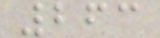263
